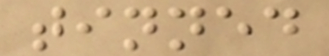tinned
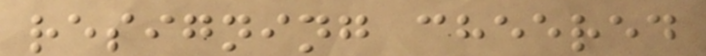resigning cheered
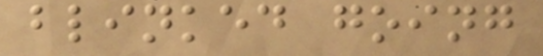blinked going
